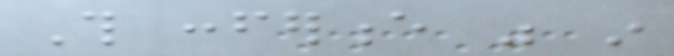This conference was in
